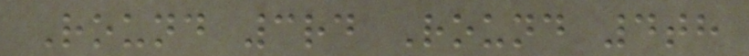Round 3rd Round 4th
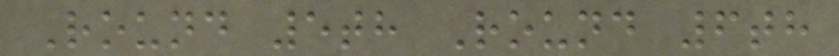Round 5th Round 6th
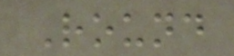Round
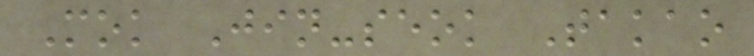Mok Jin-seok Takao
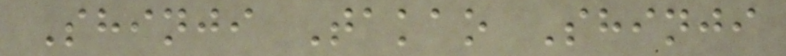Shinji Takao Shinji
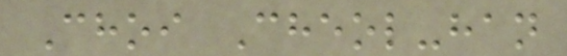Choi Cheol-han
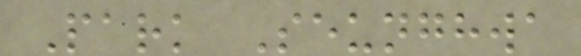Park Seunghwa
